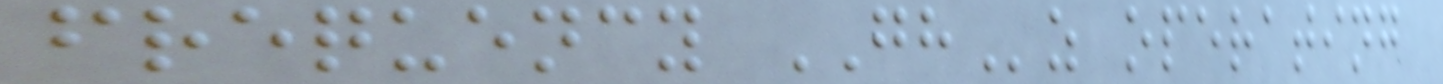frequency GHz operating
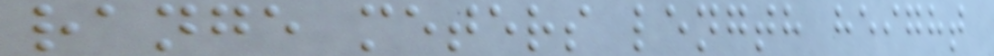range meters length height
